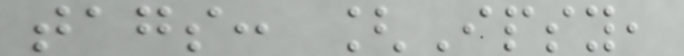tags: [Ipsy,
